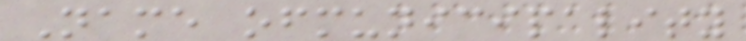Name ofmunicipality
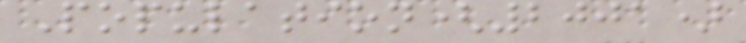Population(2001)
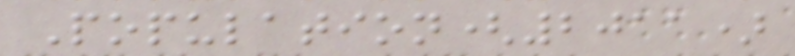Population(2011)
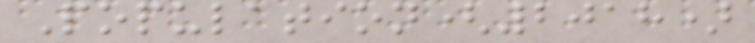Population(2018)
